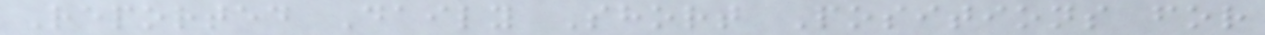Reported Daily Short Positions for
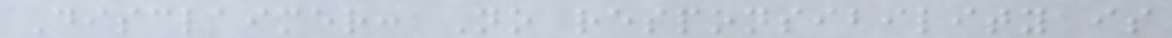Disclaimer: No responsibility is
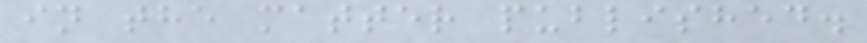in the matter published.
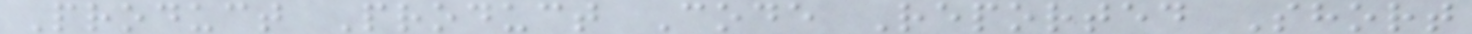Product Product Code Reported Short
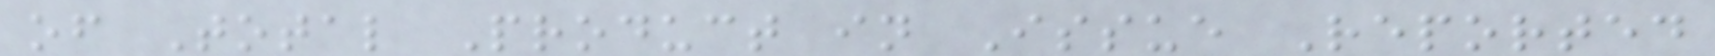of Total Product in Issue Reported
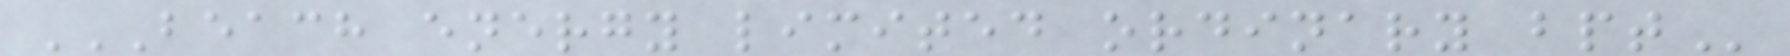BEACH ENERGY LIMITED ORDINARY BPT
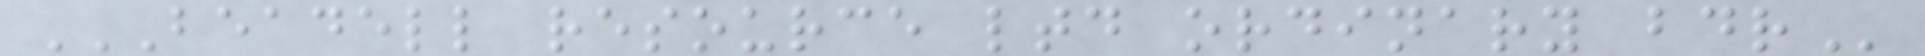BEADELL RESOURCE LTD ORDINARY BDR
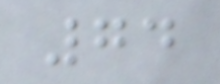74
